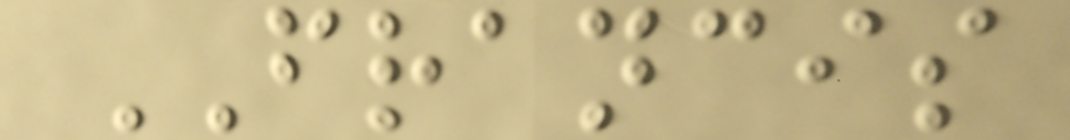FRANCIS
